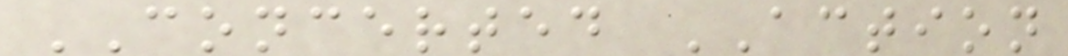CONCERTED ACTION
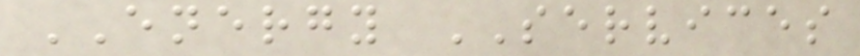ENERGY SERVICES
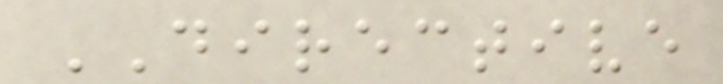DIRECTIVE
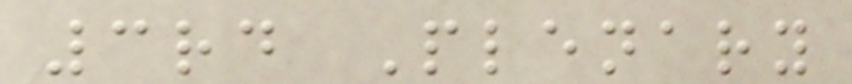3rd Plenary
